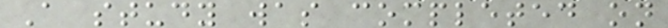A study was completed on
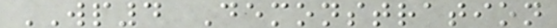WP4 Demonstration
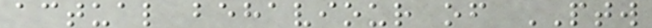actual behaviour of PTW
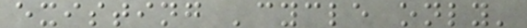existing 'cycle only'
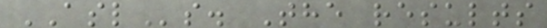ASLs. The results
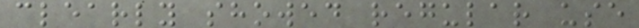clearly showed regular use
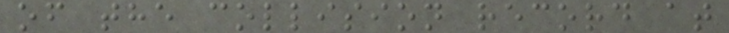of the collision record at
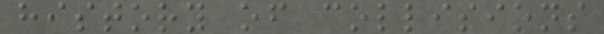history of collisions
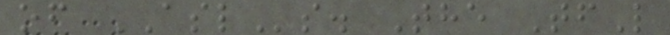of ASLs. The TfL
